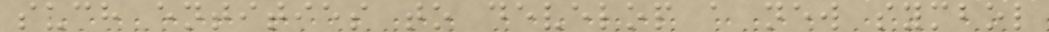such entities to develop a new symbol
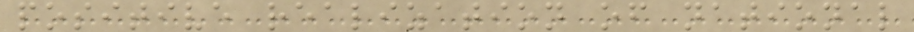positive realization of national
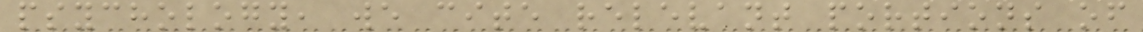psychology, we cite relevant portions of
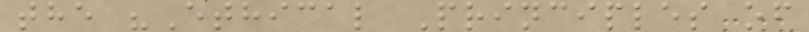the "Ethical Principles of
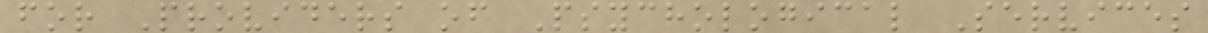for Providers of Psychological Services
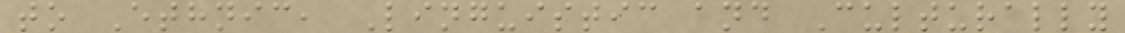to Ethnic, Linguistic and Culturally
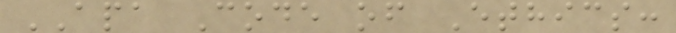APA Code of Ethics:
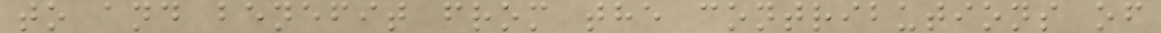to and benefit from the contributions of
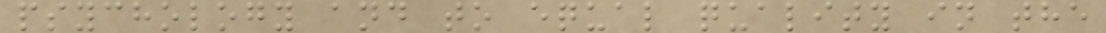psychology and to equal quality in the
